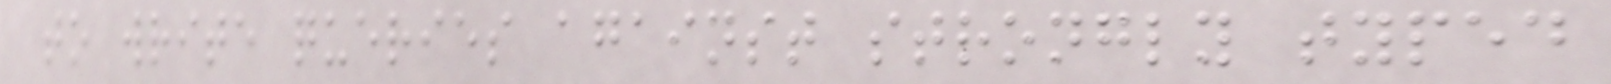to write queries against strongly typed
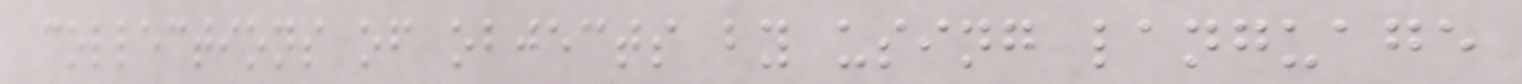collections of objects by using language
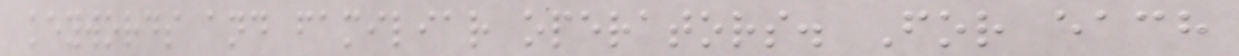keywords and familiar operators. For each
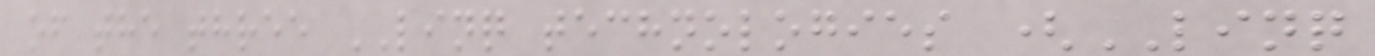of the three LINQ technologies (LINQ
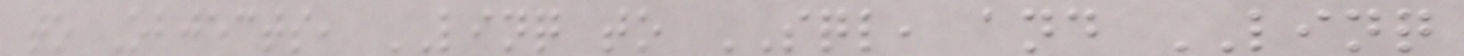to Objects, LINQ to SQL, and LINQ
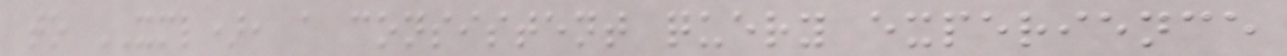to XML), a consistent query experience
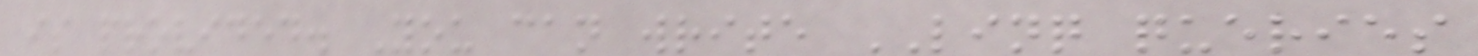is provided. You can write LINQ queries
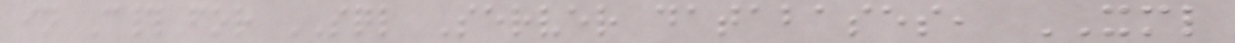in C# for SQL Server databases, XML
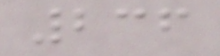236
